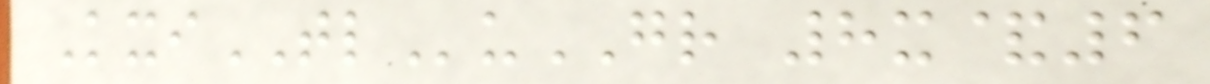KxiTLuGR 8x&6
